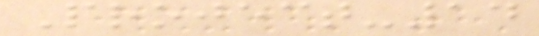Project-14
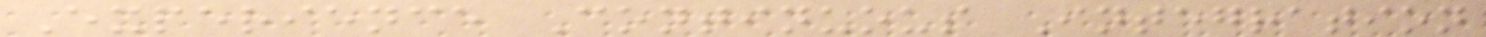Experience Continuous Integration
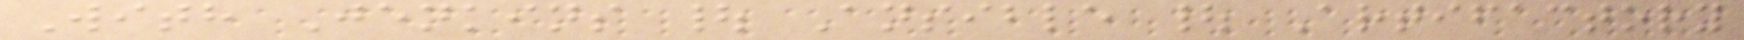With Jenkins | Ansible | Artifactory
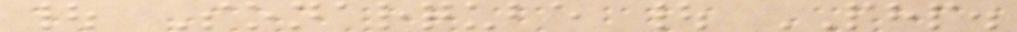| Sonarqube | PHP.
